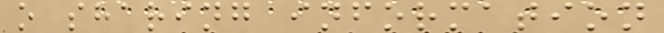o sharing information
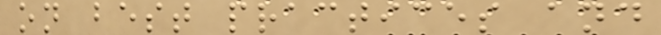on best practices and
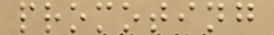promoting
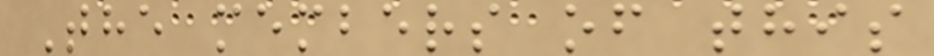The members of this
